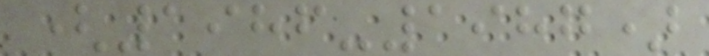(1986-1987)
